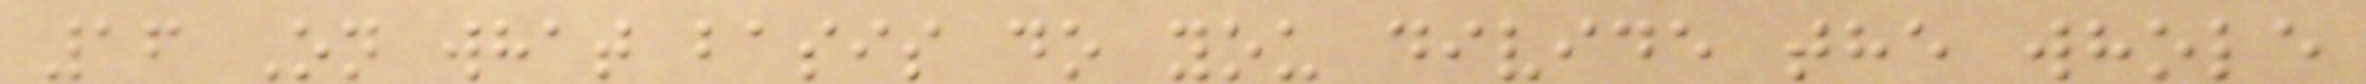16 On what basis do you divide the whole
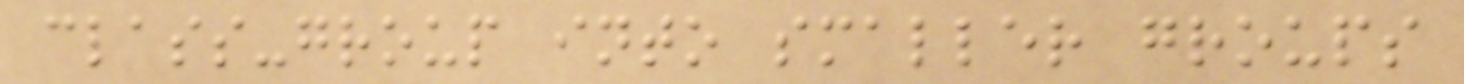class-group into smaller groups
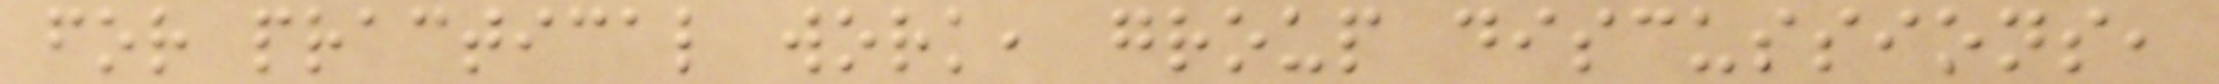for practical work, group discussions,
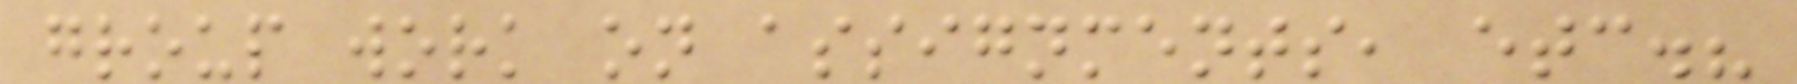group work on assignments, etc.?
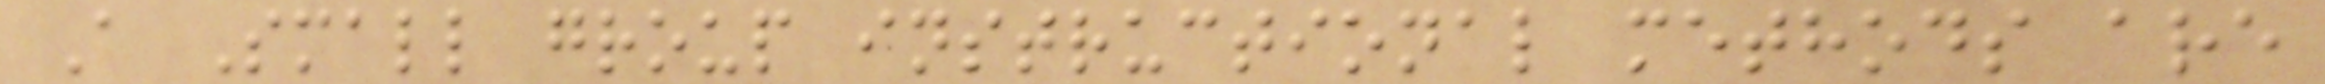A Small group instructional methods are
